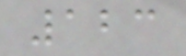123
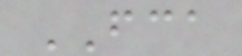FCA
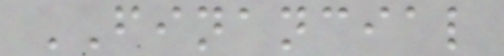FINANCIAL
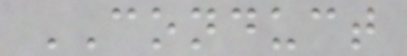CONDUCT
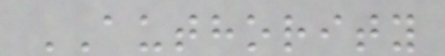AUTHORITY
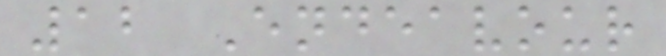12 Endeavour
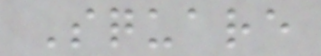Square
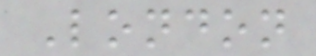London
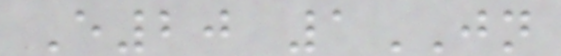E20 1JN
